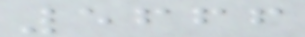5666
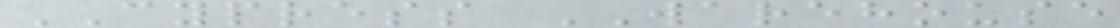CYPRESS WAREHOUSE
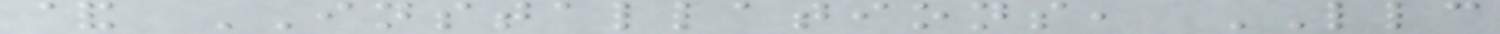& INSTALLATIONS, LLC
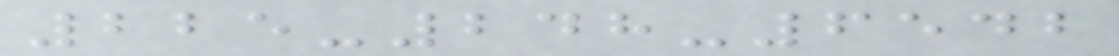225-248-6542
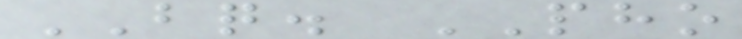BQ. PHO
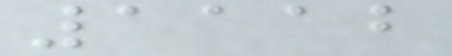1112
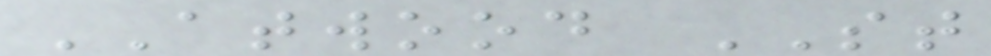ATWOOD ST
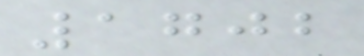1702
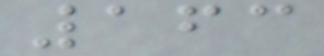163
